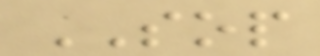SOP
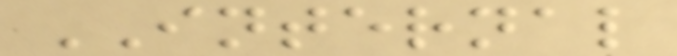INTERNAL
